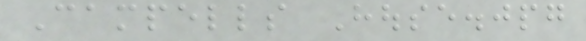Campells House.jpg
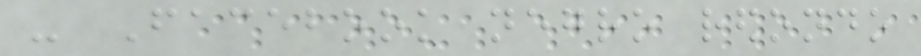- Facebook negro redondo
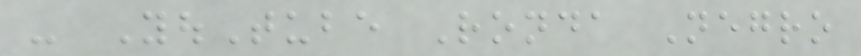- YouTube Ronda Negro
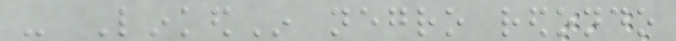- LinkedIn negro redondo
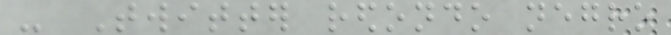- Twitter redondo negro
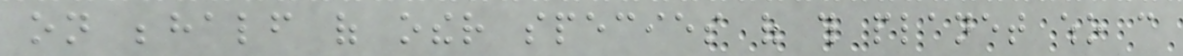on behalf of other species of this planet who can
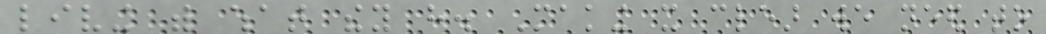living with what they have. Making it clear we need to
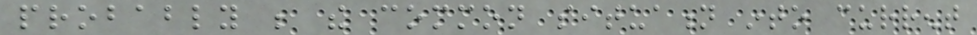probably be the common situation into current
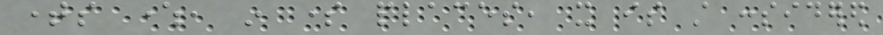times where, in some places, it is still considered
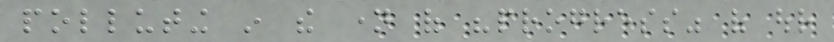polluting in the name of "progress" of our
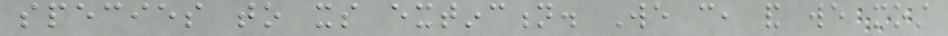species to its extinction. We can, and we most
